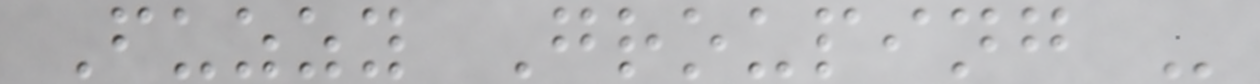Fuzzy Grouping -
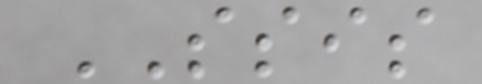SSIS
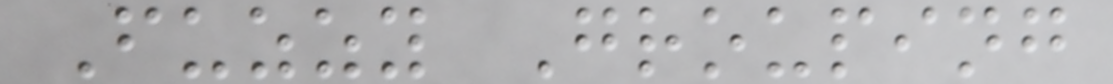Fuzzy Grouping
